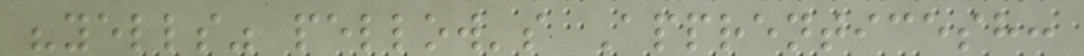"yells" pellow's Apprenticesh:
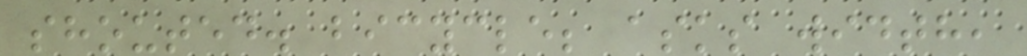shouted. bicycle; asks width,
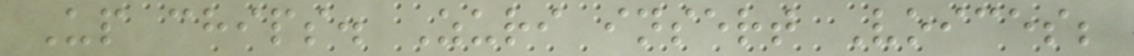Up chips. Zuri insert Voices;
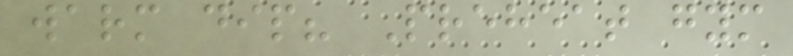warm dip? Preheat gym
